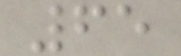65
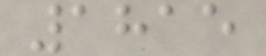1815
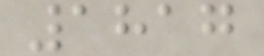1817
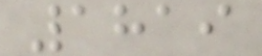1819
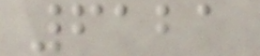6121
